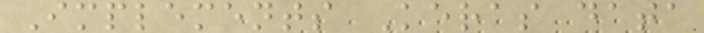Implements Keras data
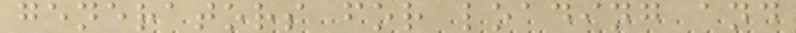generators for loading and
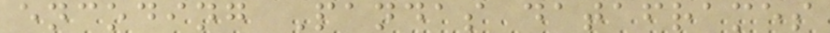encoding Pandas dataframes
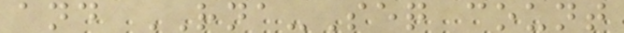and RNA-Seq count
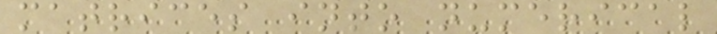matrices into numerical
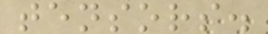tensors.
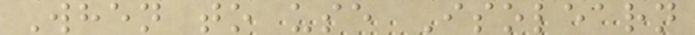When to use Isolearn
